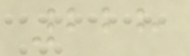228
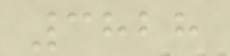3828
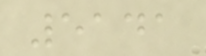5141
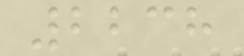2238
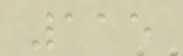115
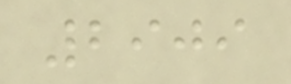2909
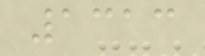1313
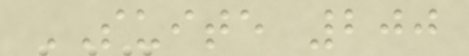SUITE 200
